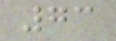73
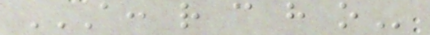A: R C H O
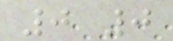0 0
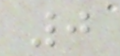0
